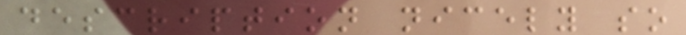description nicely so
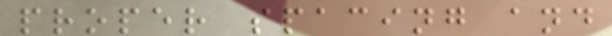proper spacing and
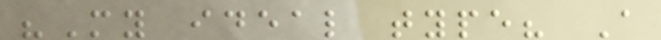"My ideal type? A
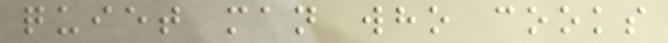quiet man who cooks
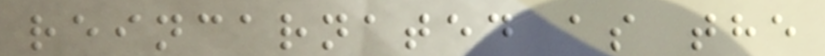reincarnated as the
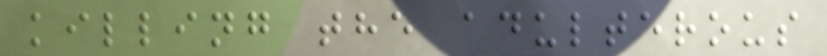killing the adulterous
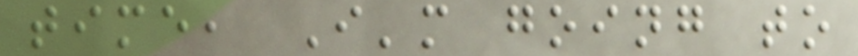time, I'm going to
